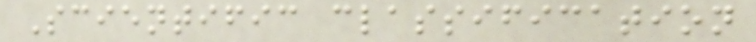Scientific classification
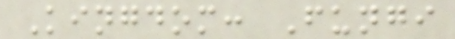Kingdom: Fungi
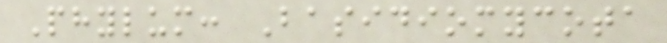Phylum: Basidiomycota
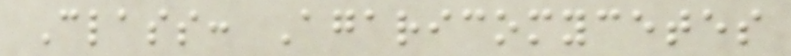Class: Agaricomycetes
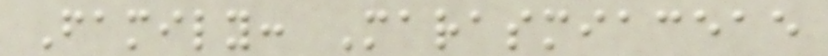Family: Marasmiaceae
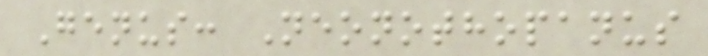Genus: Neonothopanus
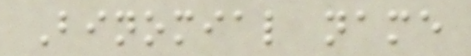Binomial name
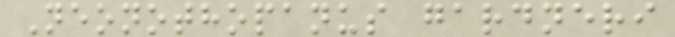Neonothopanus gardneri
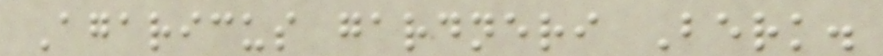Agaricus gardneri Berk.
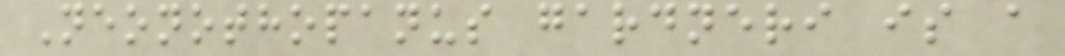Neonothopanus gardneri is a
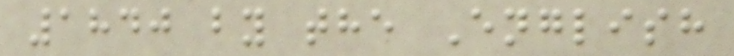1840 by the English
